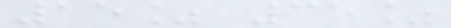15% 35%
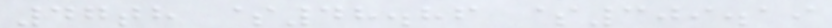47th $48.86 $309.19
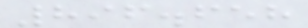896.658
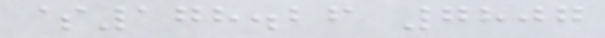$178.26 7807
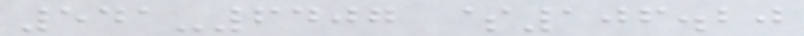541-6407 $106.20
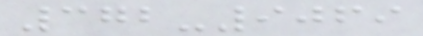372-9069
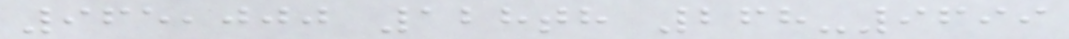965,000 128th 268-9699
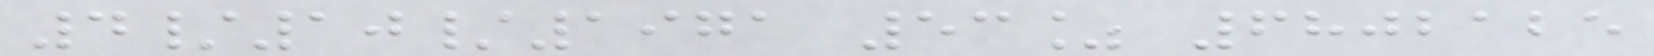4/10/1971 53% 6802125
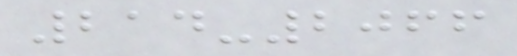214-2066
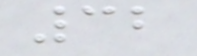32
